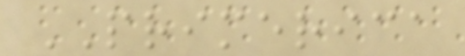PRIMERICA
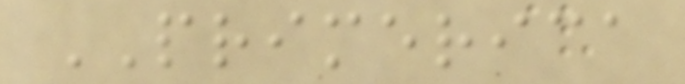PRIMERICA
